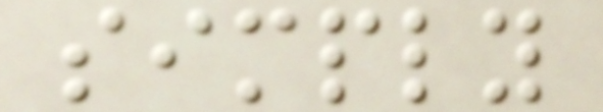simply
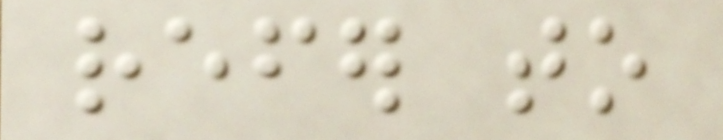refer to
